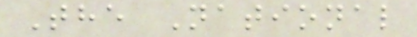The National
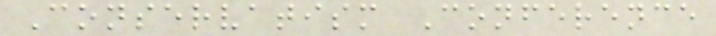Conservatism Conference
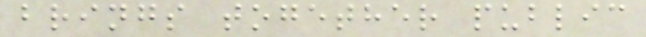brings together public
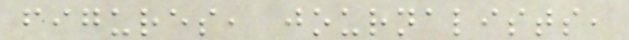figures, journalists,
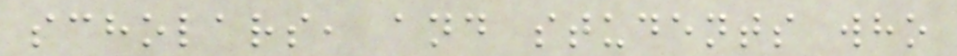scholars, and students who
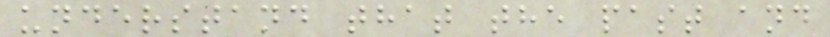understand that the past and
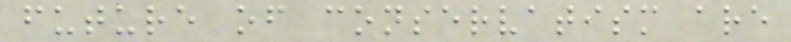future of conservatism are
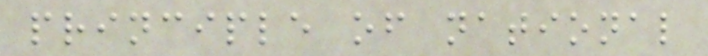principle of national
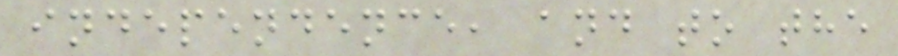independence, and to the
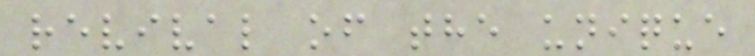revival of the unique
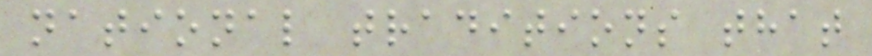national traditions that
